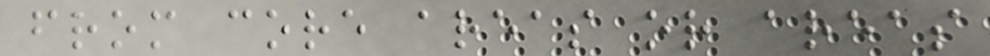from core areas or areas
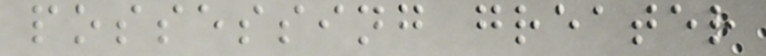possessing greater
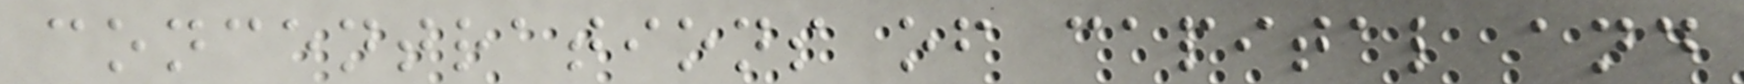concentrations of capital and
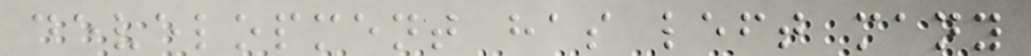development has left many
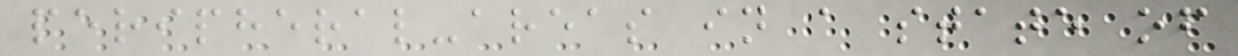peripheral-areas in a state of
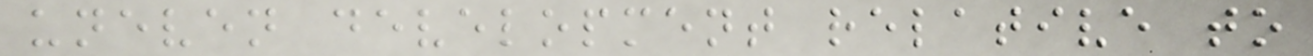uneven development relative to
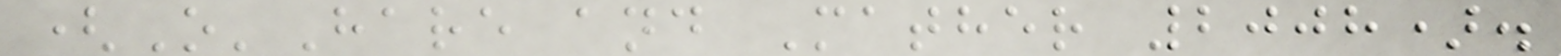(O'Hare and Mather 2008).
